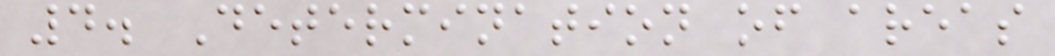4. Determination of areas
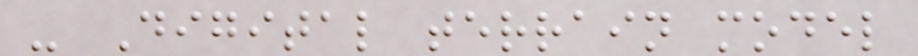- Digital terrain model
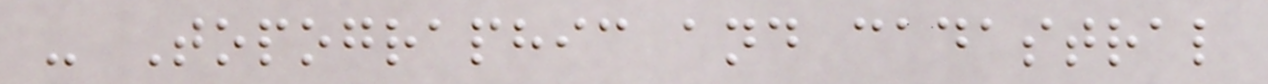- Topographic and cadastral
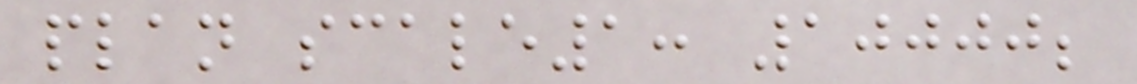plan scale1: 10000;
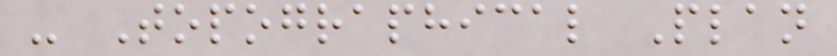- Topographical Plan
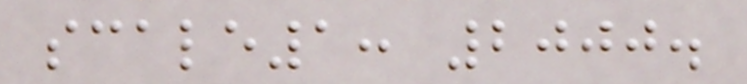scale1: 2000.
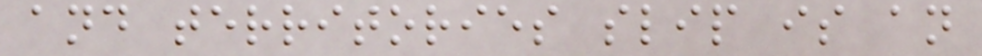and territories slip is an
